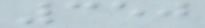350
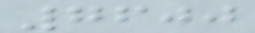7600
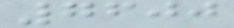7600
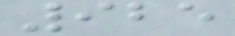925
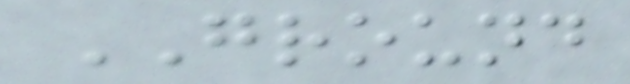GROUND
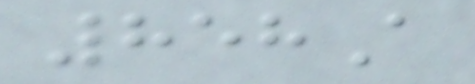858A
